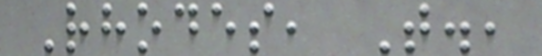Rhodes, T.,
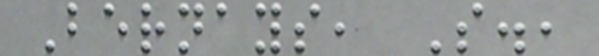Bernays, S.,
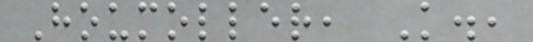Houmoller, K.,
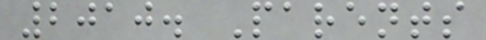2010. Parents
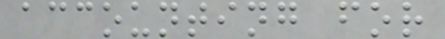accounting for
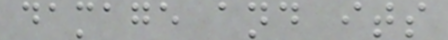damage and its
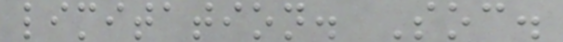limitation. Soc.
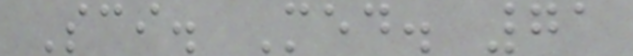Sci. Med. 71
